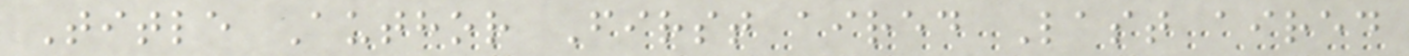Title Author First aired Last aired
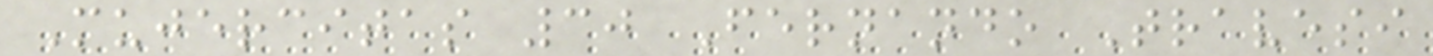Mujercitas 30 Fernando Travesi
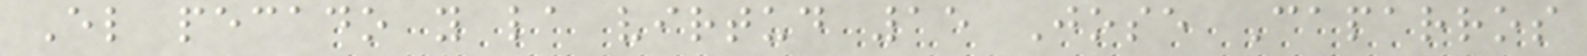El pecado y la virtud 15 Jose Caparros
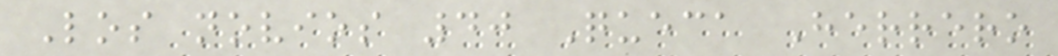Los novios 40 Queca Herrero
